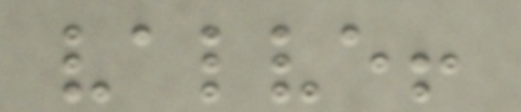valve!
